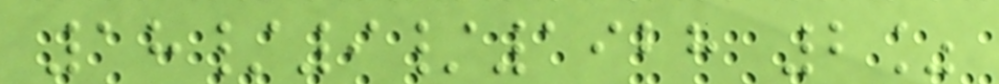18/9/1928 2%
